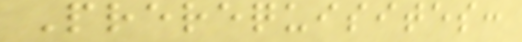Prerequisites:
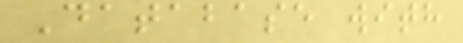Database with
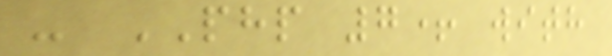- PHP 7+ with
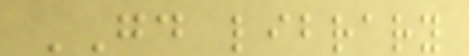GD library
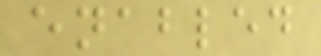enabled
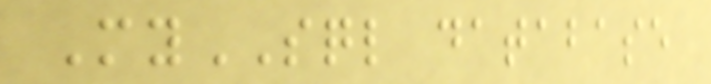MySQL database
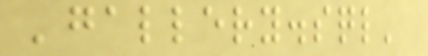'gallery.sql'
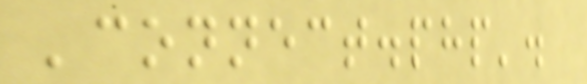'connect.php'.
